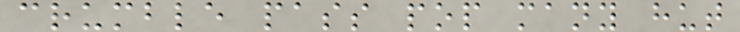crumble pass pop many hut
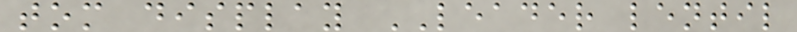tom display LEADER lentil
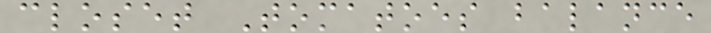closet Tomatoes balance
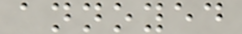annoyed
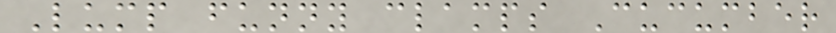Lump funny clamps Cucumber
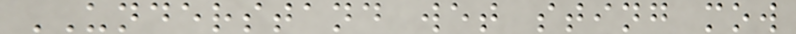UNDERSTAND wet sting mow
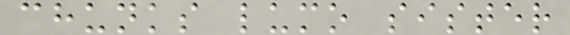chunks lumo sister
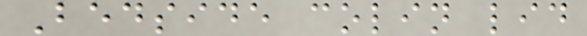Bedside colin lid
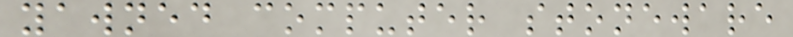yawned computer stoneware
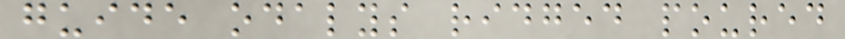guide odalys ridged poured
